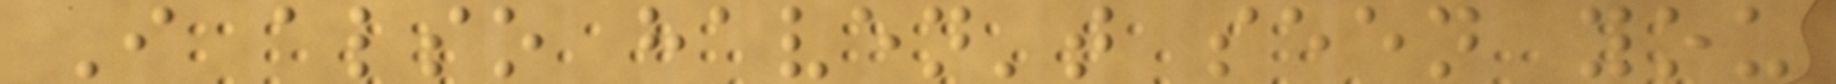I also haven't seen you
